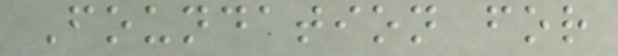Foundation for
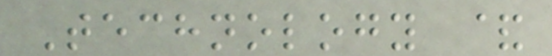Technology &
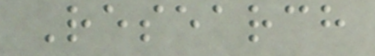Research
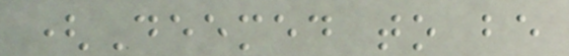(Deemed to be
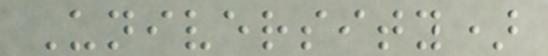University)
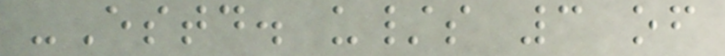-Estd. u/s 3 of
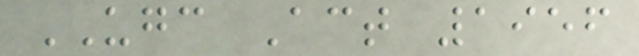UGC Act 1956
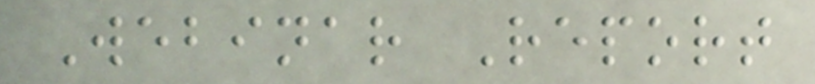Webinar Report
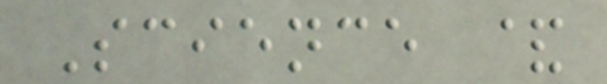Science &
